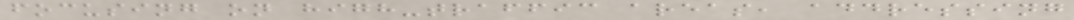focusing on high-traffic areas, addressing
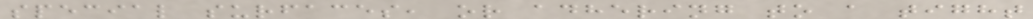special surfaces, or adhering to a tight
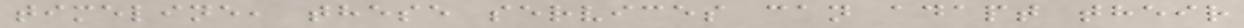timeline, these services can adapt their
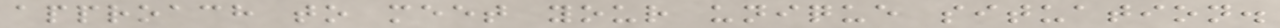approach to meet your unique situation.
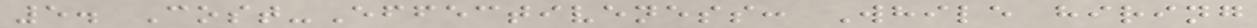5. Cost-Effectiveness: While hiring
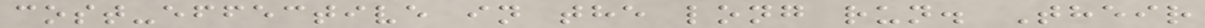cost-effective in the long run. Their
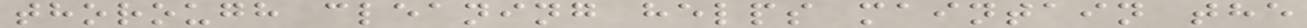thorough cleaning helps maintain the
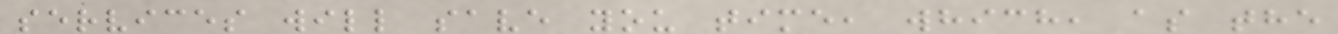services will save you time, which, as the
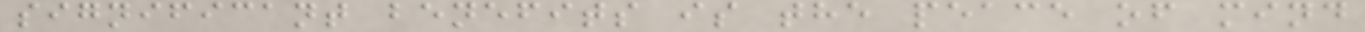significant benefits is the peace of mind
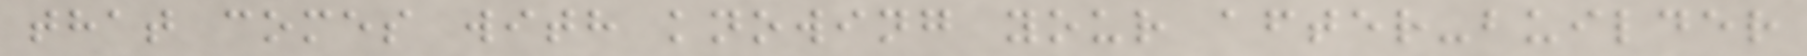that comes with knowing your after-builder
